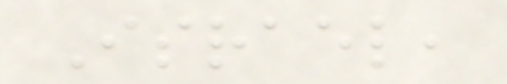Israel,
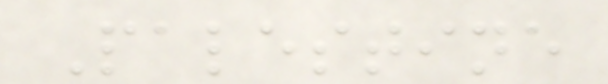Palestine
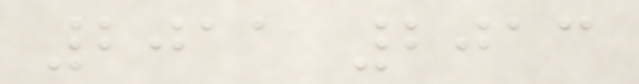2011 2013
